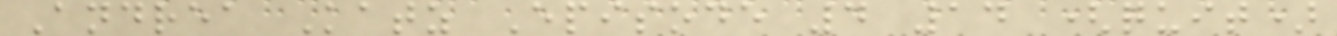Andrea Katz Episode 4 14 (quit)
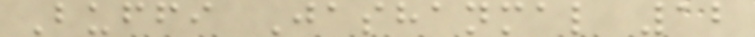Buffi Jashanmal 12
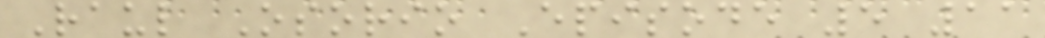Raul Osorio Episode 5 11
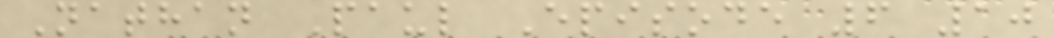Nathan Paul Episode 6 10
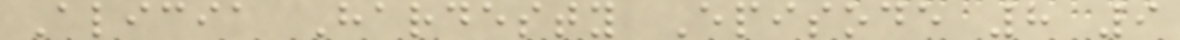Alicia Hardesty Episode 8 9
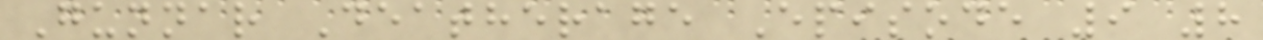Gunnar Deatherage Episode 9 8
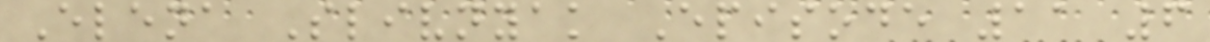Elena Slivnyak Episode 11 6
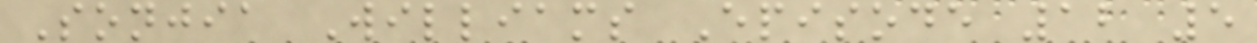Sonjia Williams Episode 12 5
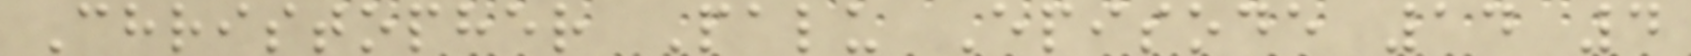Christopher Palu Episode 14 4
